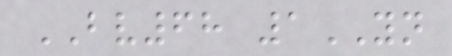BV68 1YN
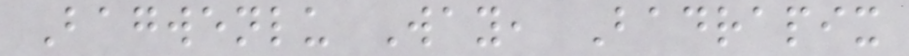Bagwenlu Way, Badrapix
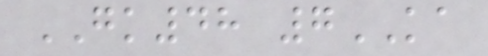GK48 7KA
